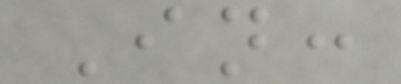In:
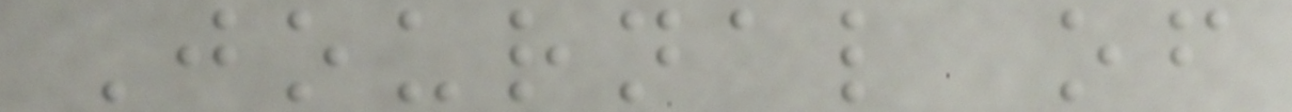Journal of
